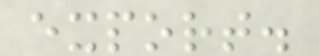export.
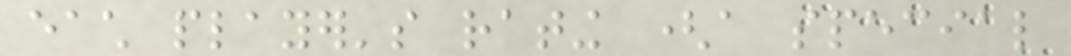each player's rating (a special
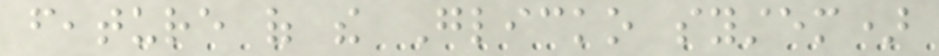feature of the Glicko system)
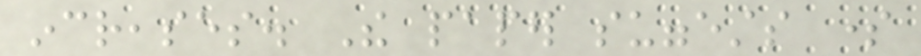increases. The paper suggests some
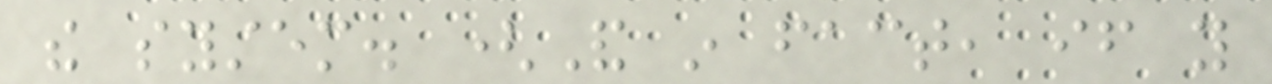the system. (And in fact, if you
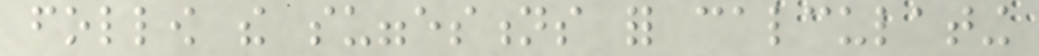follow the suggestions for calculating
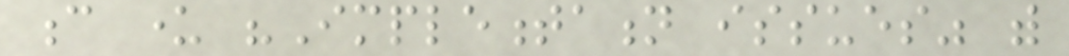c under "Implementation issues" with
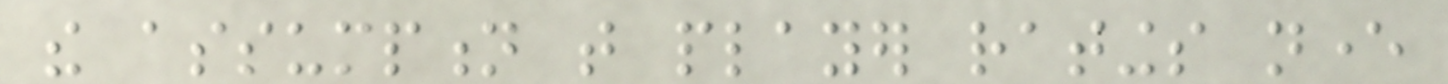the assumption that player ratings never
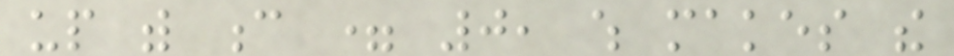up with c = 0, which makes the
